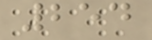254
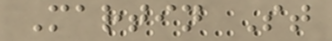Martin St
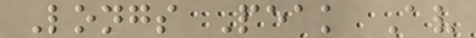Longs Peak Av
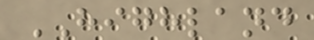HIGHLAND
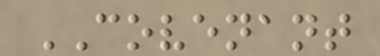COVENANT
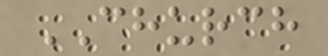CHURCH
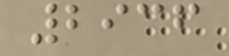2936
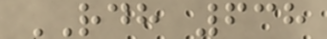RDH 638
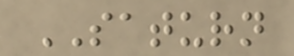SATURN
